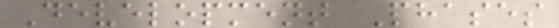Development Phases
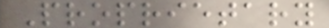Proprietary
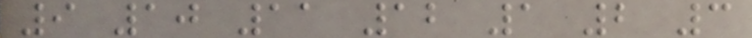9 10 11 12 1 2 3
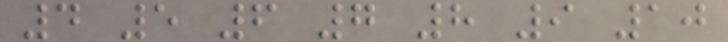4 5 6 7 8 9 10
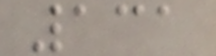131
